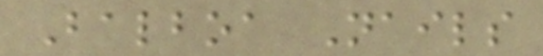Balboa Nails
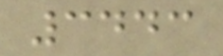3443
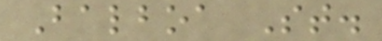Balboa St.
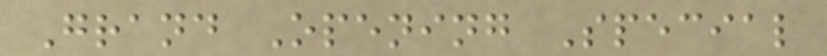Grand Opening Special
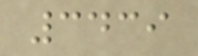3439
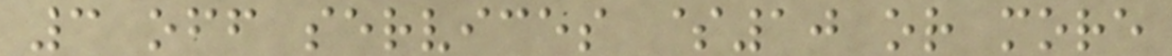3 off services $10 or more
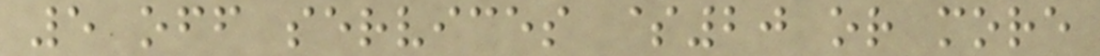5 off services $20 or more
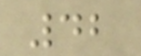42
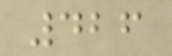426
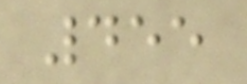455
